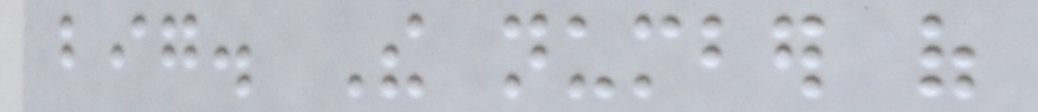big. The number of
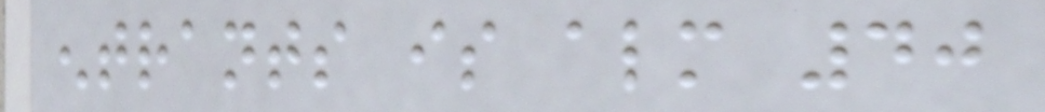entrants is almost 40
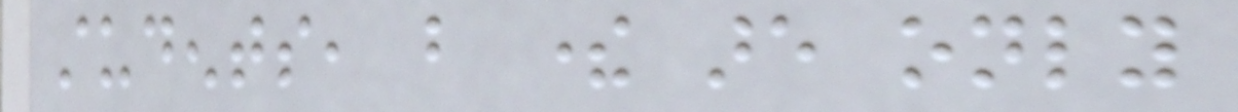students, but there are only
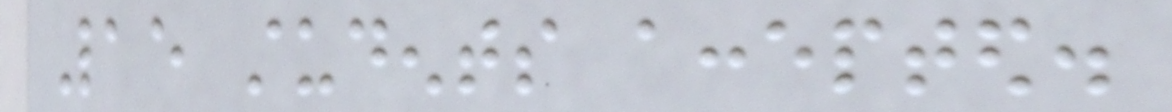15 students accepted.
